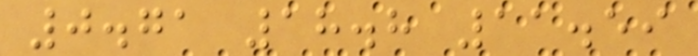0.71 18.8 11.59
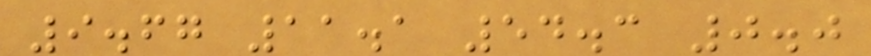9.67 11.1 54.3 0.0
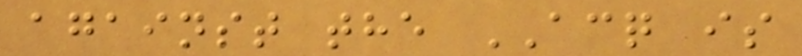against the ACQ is
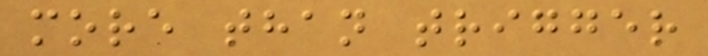more than trigger
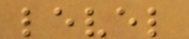level
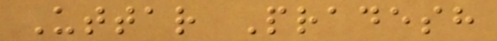Uttar Pradesh
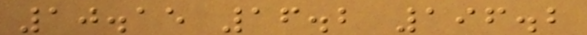10.15 16.2 196.2
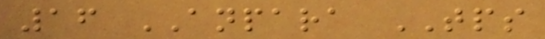16 ANPARA TPS
